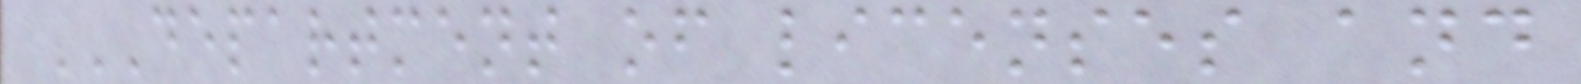DEPARTMENT OF LICENSES AND
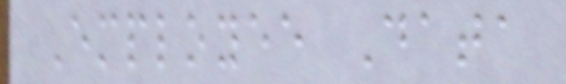Employee Data
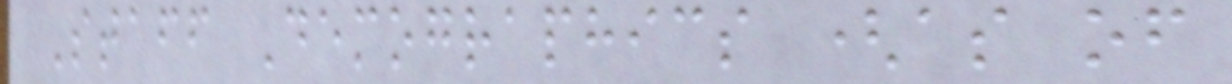Staff Demographics (as of
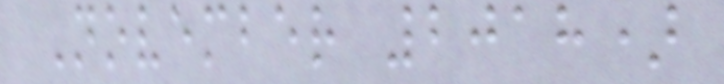November 2018)
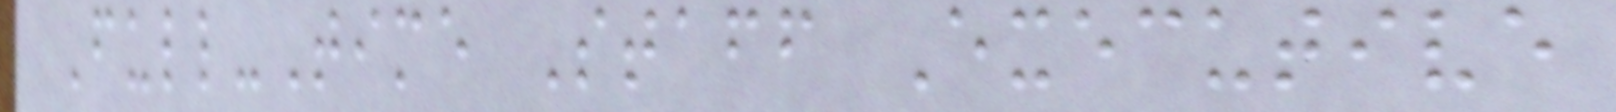Full-Time Staff Executive
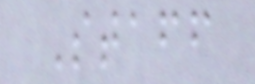Staff
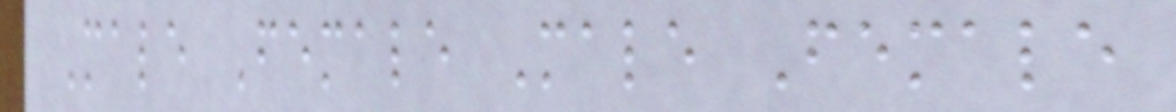Male Female Male Female
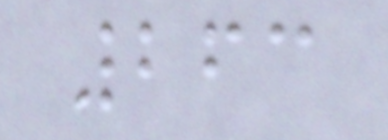263
